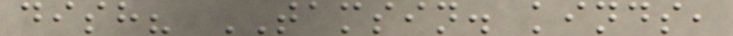dish? TAMSIN. kinds,
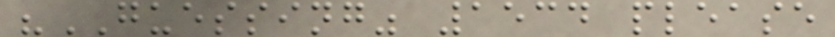"GUESSING" 1534 please
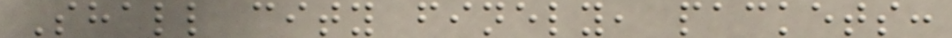Shall city finely, packets:
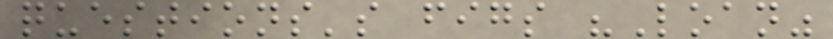questions's figs "Loan"
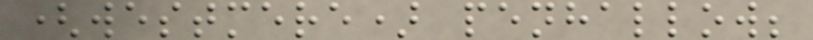(westmere) penhallow;
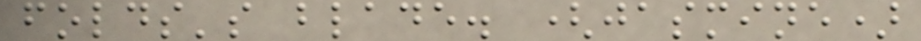folds's blade. (jasmine)
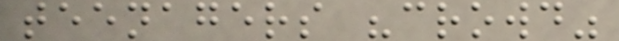teenagers "crowd"
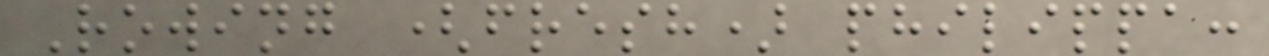Rowing (fresh) philippa:
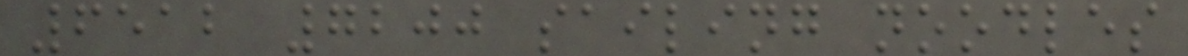6512 7200 sailing noodles
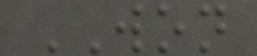WON
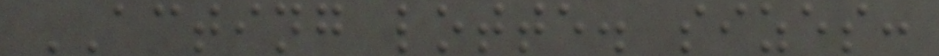ACTING lotte. sizes:
